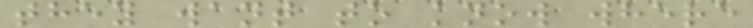they want to know where
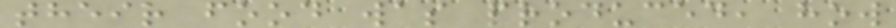their food was produced, how
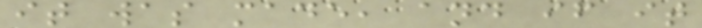it was made, and if it
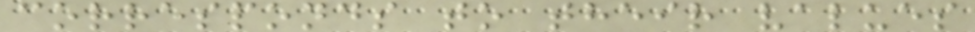corresponds to their values
